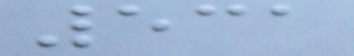531
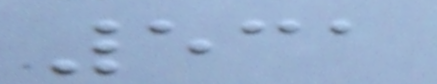531
